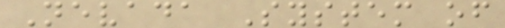Nevada System of
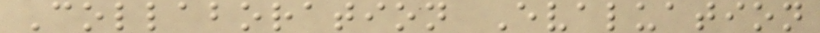Collaboration Evaluation
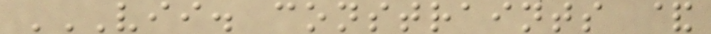VII. CONSTRAINTS &
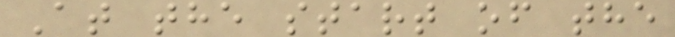At the start of the
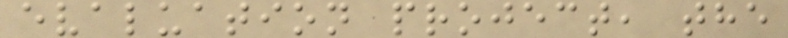evaluation project, the
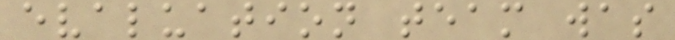evaluation team was
